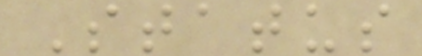Status
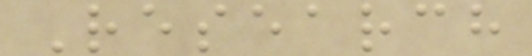Research
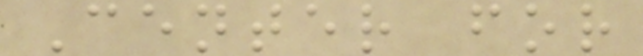Center for
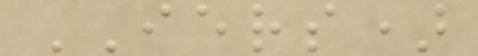IERS)
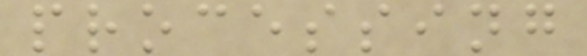processing
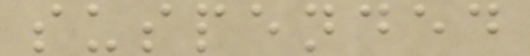suspended
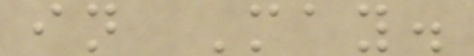in May.
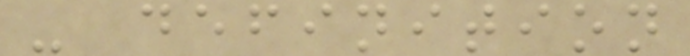- definition
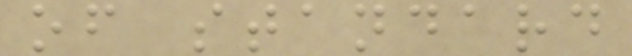of standard
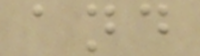and
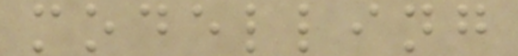modelling
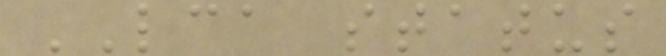LCA status
